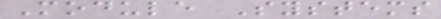Module Systems
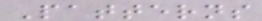Patterns
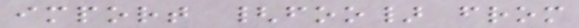import {foo} from
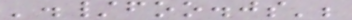'./foo.js';
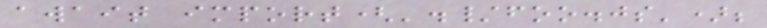await import('./foo.js');
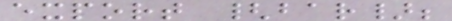export {bar};
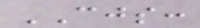CJS:
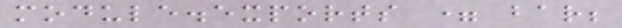module.exports = bar;
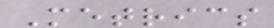Metrics
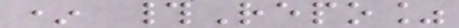* #Repo%
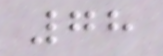78
